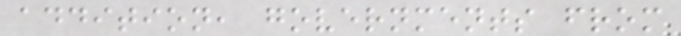addition, governments from
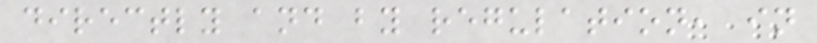directly and by regulation, in
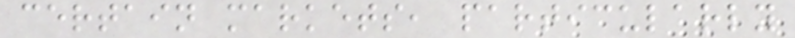certain markets, particularly
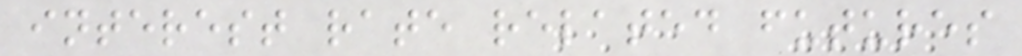interest rate related futures
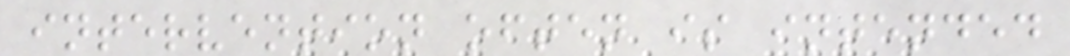intervention often is intended
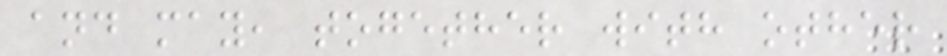and may, together with other
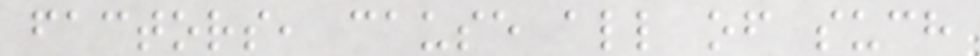factors, cause all of such
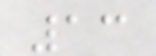13
